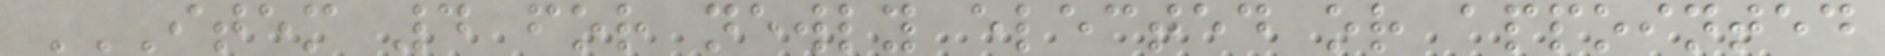ITEM 4 FOR NEWLY ELECTED OR APPOINTED
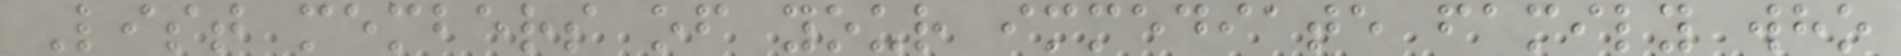List members of your immediate family who
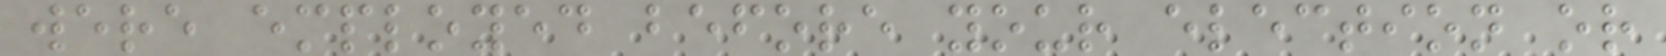were employed before your election or
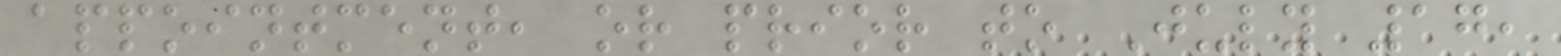appointment, or prior to July 17,
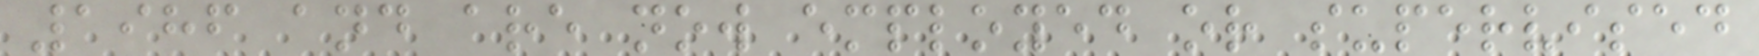1986 and are now employed or supervised
